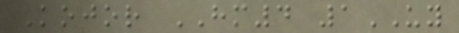Kojor HM4 1UY
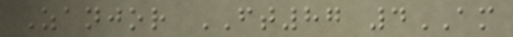Zanjor FT87 4AM
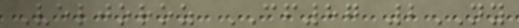Veljoroz CF87 2NY
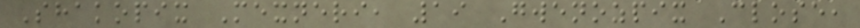Shakopix Mexneri, 19 Gwenozpix Close,
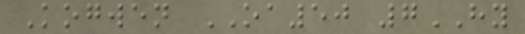Kogwen OA50 7HY
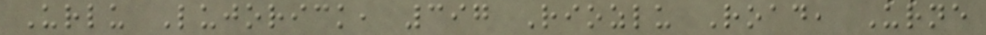Urlu Lujorick, 397 Riozlu Road, Urne
